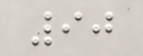90
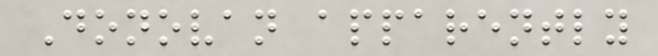Donovan apparently
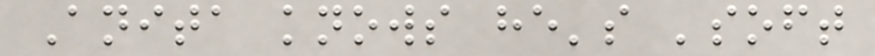Anita knows he's 'soft
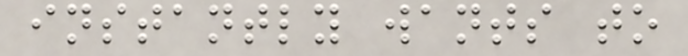instantly wants to
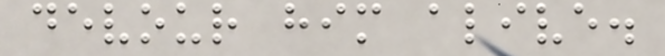devour him alive.
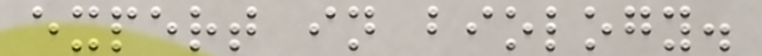expert in biology.
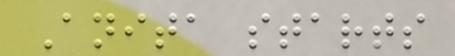Anita starts
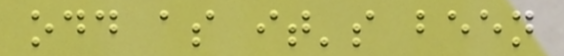odd as it's been
